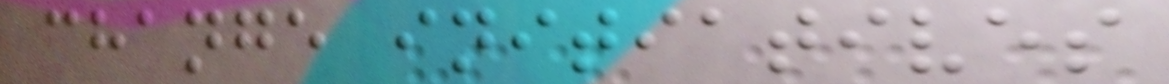change initiatives
